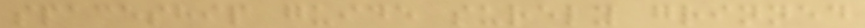spaceship guide surely grinned
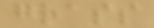grass
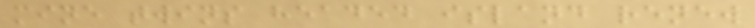mine twins headed island renew
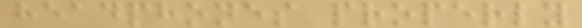headphones properly
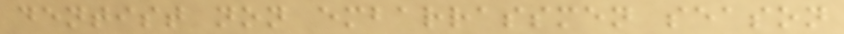dentist non embarrassmen season
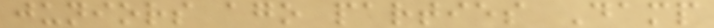juniors ago parties Damp
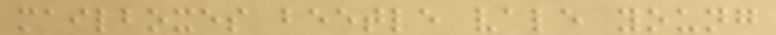mailboxes beetle vale young
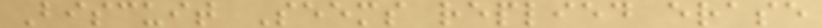Biscuit Seems replied erase
